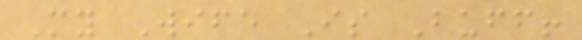My Wife Is Buff!
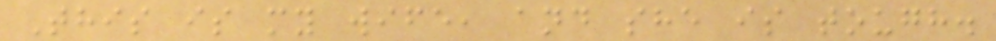This is my wife, and she is tough.
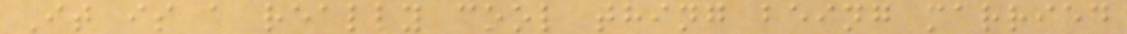It is a really cool thing being married
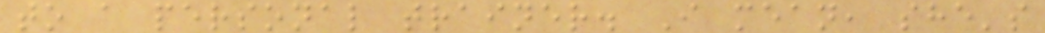to a personal trainer. I mean, she's
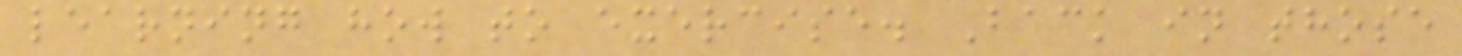learning how to exercise. Back in those
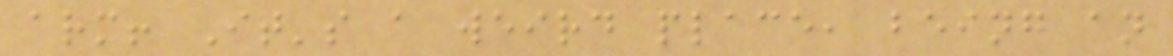arm! It's a weird place, being an
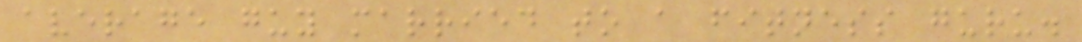average guy married to a fitness guru.
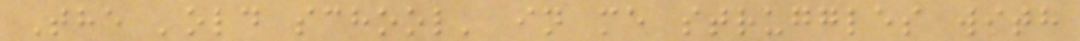The 'old school' in me struggles with
